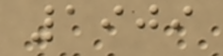1909
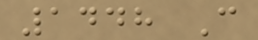1448 C
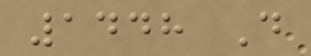1448 D
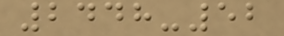2448-52
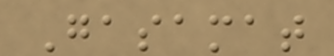Gasamat
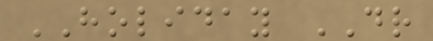HOLIDAY DR
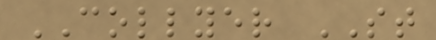COLLYER ST
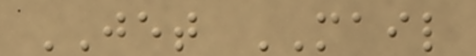JET MAIL
